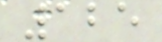125
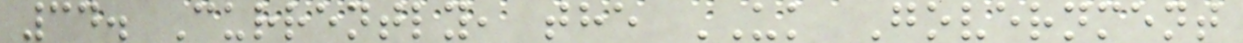34. Currently, the UK Government
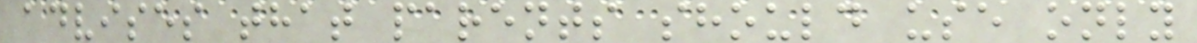advises that parents should use only
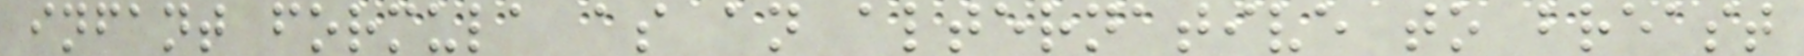infant formula as an alternative to breast
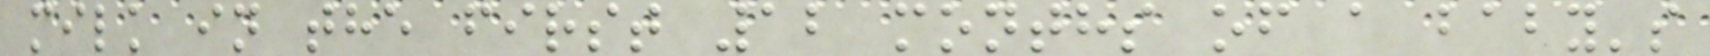milk in the first 12 months of a baby's
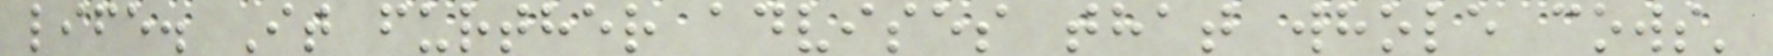life. It further advises that whole cows'
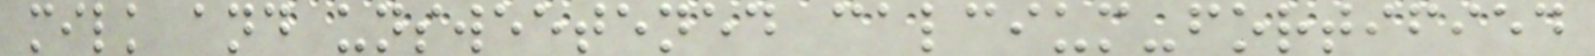milk and unsweetened calcium-fortified
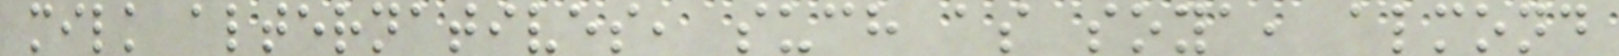milk alternatives, such as soya, almond
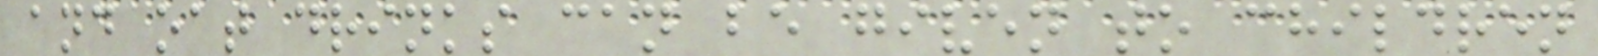and oat drinks can be given to children
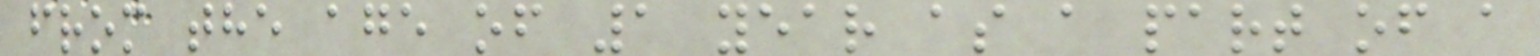from the age of 1 year as a part of a
